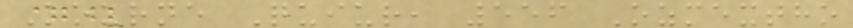Kourne Quiur, 556 Ozmextho
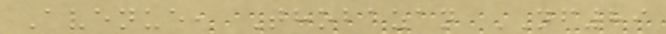Avenue, Thobazan NF89
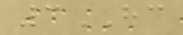3HC
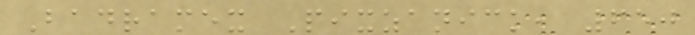Badramex Pixzanick, 650
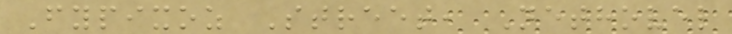Fypixoz Street, Nethovel
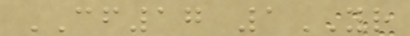CF17 1YR
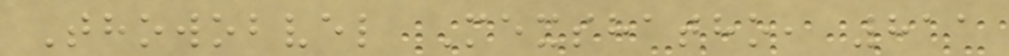Thowobvel Mexshatho, 811
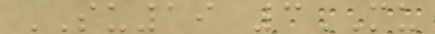SU19 3MU
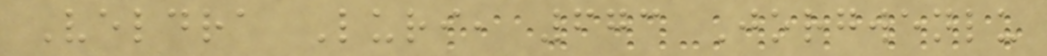Veldra Luri, 673 Jorgwenlu
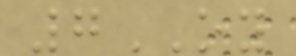7OY
